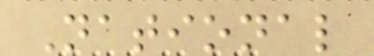National
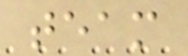team
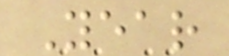Year
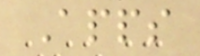Apps
